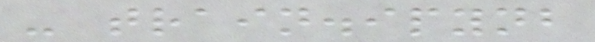- train.ipynb
